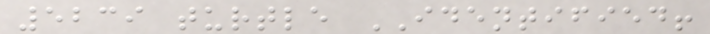5239 turtle IDENTIFIED!
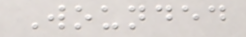Wounded
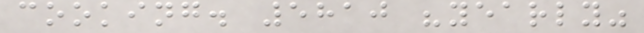cooking. 5810 "yearly"
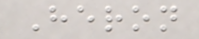Heron
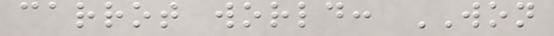carrot world: WON
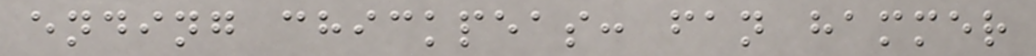ending chickpeas: fan hammer
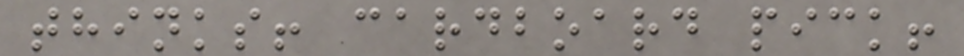thinks! cardboard pick!
